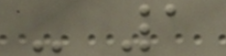- 1
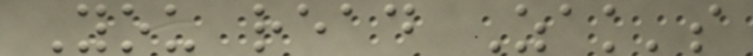You read Zak's
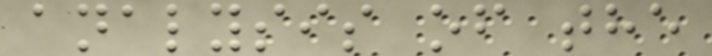analysis of the
